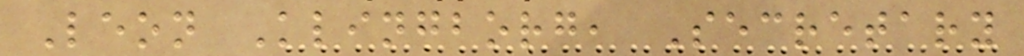Leon Klingborg, Secretary
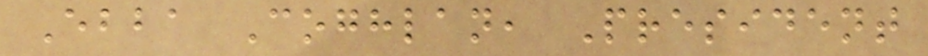Ebba Coghlan, President
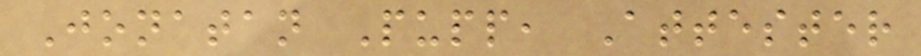Jonatan Pupp, Attester
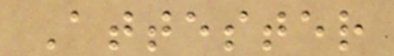Attester
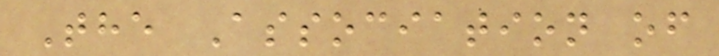The Association of
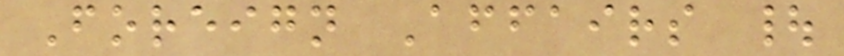Foreign Affairs |
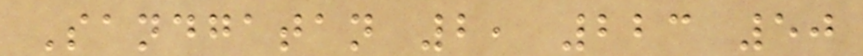Sandgatan 2, 223 50
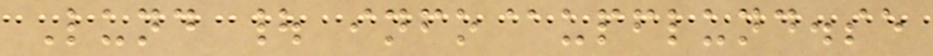Lund | info@upflund.se
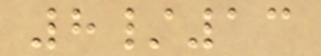8/13
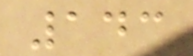143
